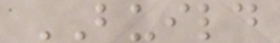BUILD
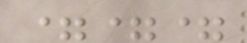===
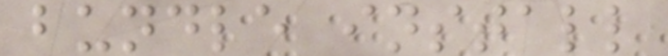bundle install
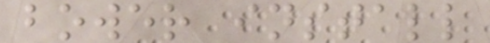bower install
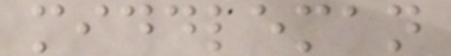middleman
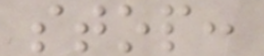stop:
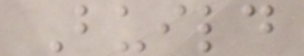Build
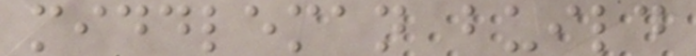middleman build
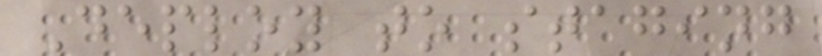Deploy to staging
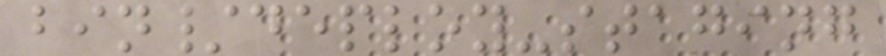bin/deploy-staging
